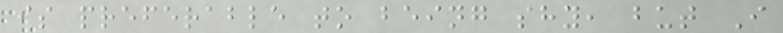is preferable to being shy, but I
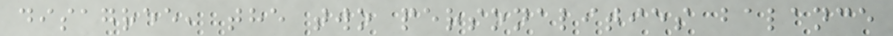disagree, the two personalities balance
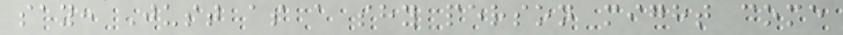say: Just as a shy person might come
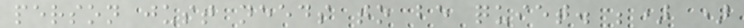person just needs to be quiet. ;) )
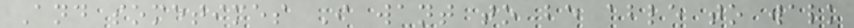And sometimes I want to be able to walk
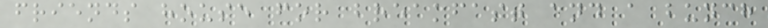friends house for breakfast and a bunch
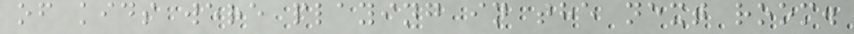of kids were playing in the next room.
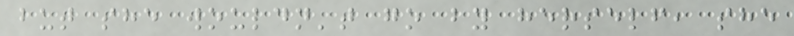but she wouldn't go by herself, she
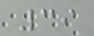39
